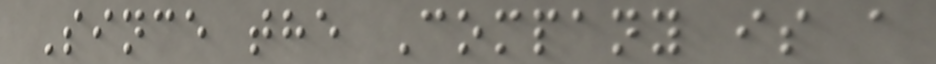Since the Company is a
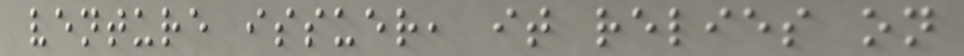venture issuer, it relies on
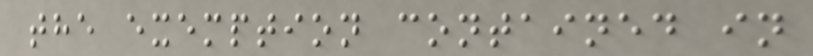the exemption contained in
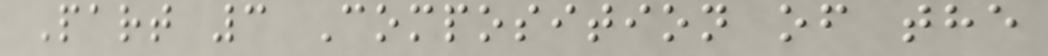Part 3 Composition of the
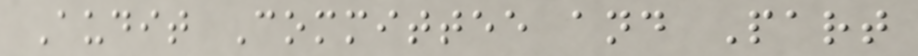Audit Committee and Part
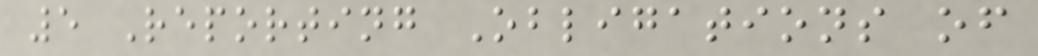5 Reporting Obligations of
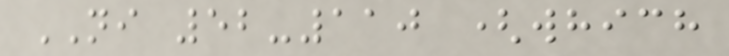NI 52-110 (which
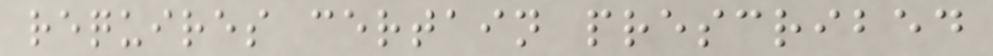requires certain prescribed
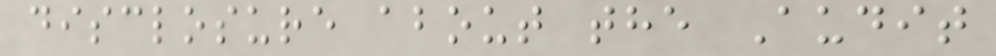disclosure about the Audit
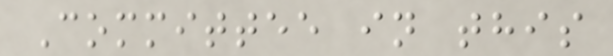Committee in this
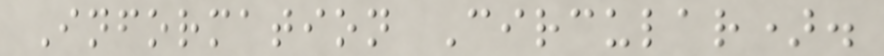Information Circular).
